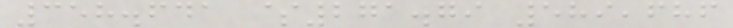358.641 $271.79 589,686
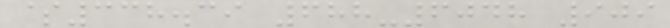$338.39 688-6048 909
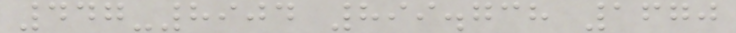447-8904 899.738 1670
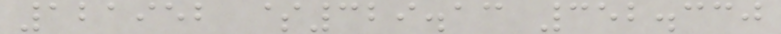121952 $329.13 352.330
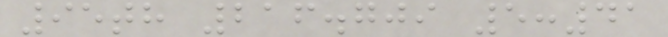95th 216.709 5:41
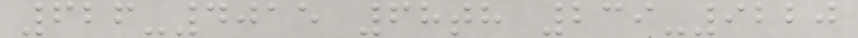626-4015 68th 239-9220
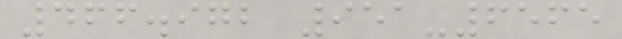466.972 951-6565
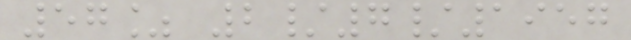57% 2/7/1957
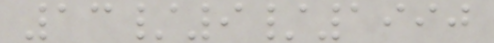13/9/1990
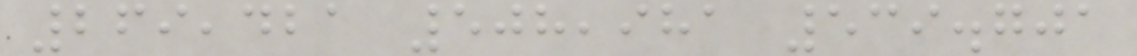269,421 508,981 539.701
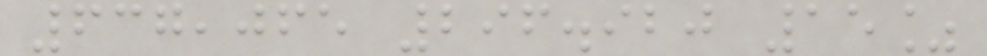637,065 296.920 15%
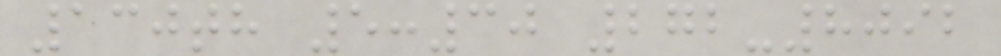130th 5:30 272-8092
